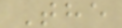The
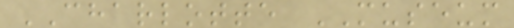CHARLOTTE MUSEUM
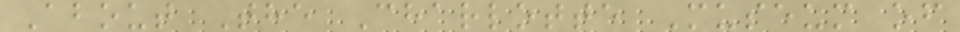About The Charlotte Museum of
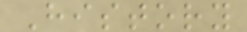History
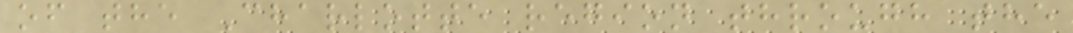of the Charlotte region through the
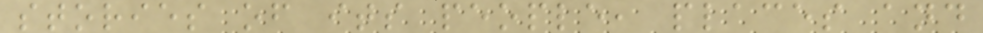stories of its people, places and
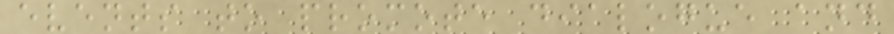events to promote dialogue and
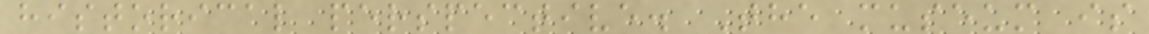historical perspective. The museum is
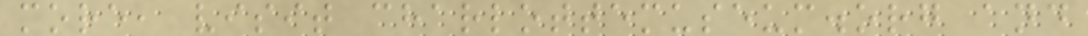more, visit charlottemuseum.org and
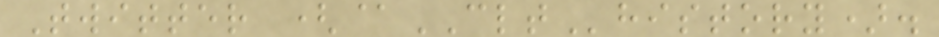Twitter (@CLThistory).
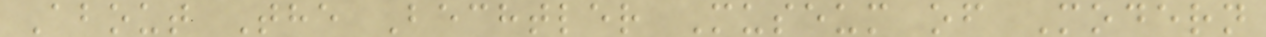About The Bechtler Museum of Modern
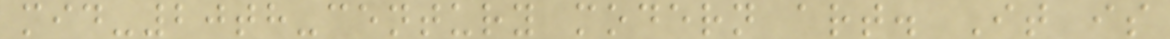mid-20th-century modern art. It is
